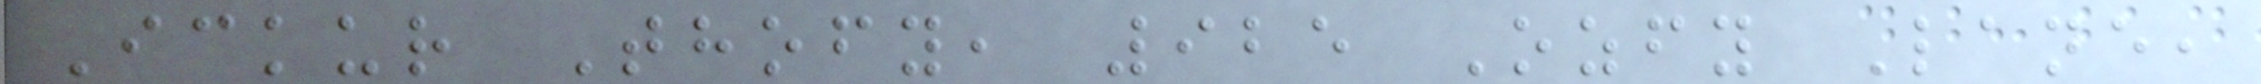Ickur Thofy, 925 Ozfy Lane,
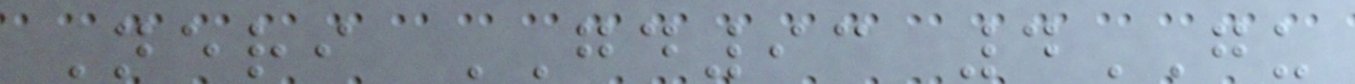Neri GD93 4GU
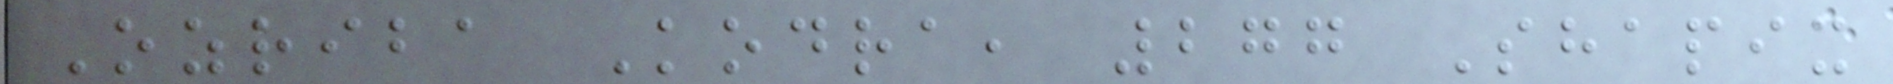Ozriba Kodra, 277 Shapix
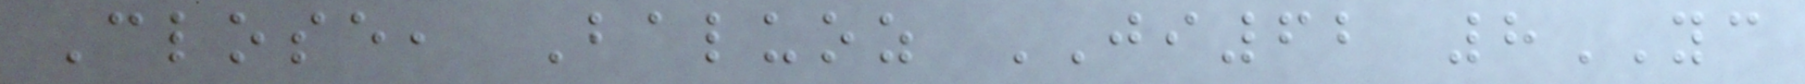Close, Baluoz JI62 8YC
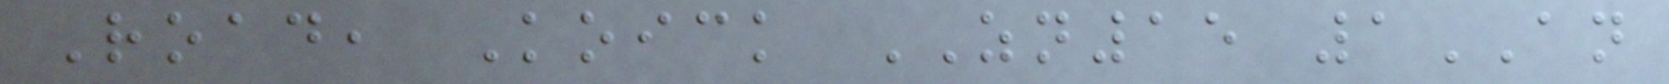Road, Koick ZN15 1AN
